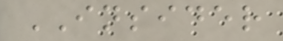INSIDER
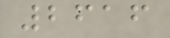2616
